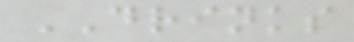DRINKS
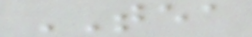TEA
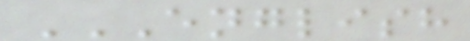ENGLISH
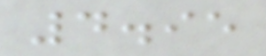4.95
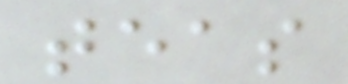teas
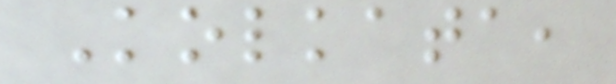Kolkata,
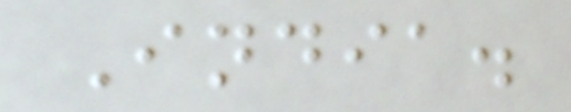India.
